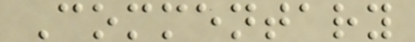Commentary
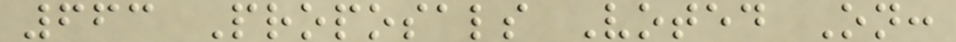663 Proposals Voted On:
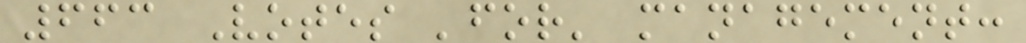663 Votes 'for' management:
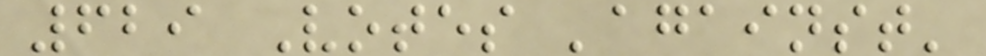629 Votes 'against'
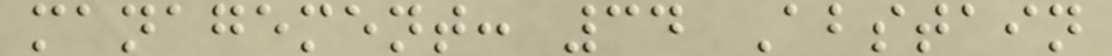management: 34 Abstain
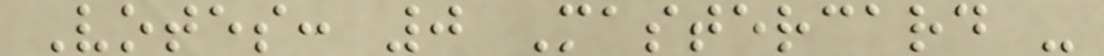Votes: 0 Mastercard -
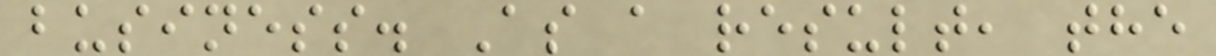business. As a result, the
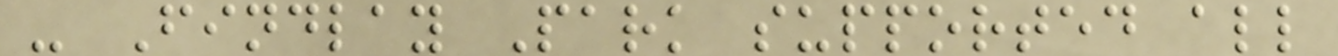- Findlay Park supported all
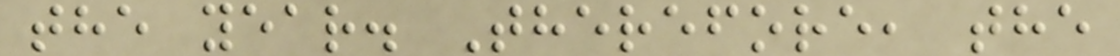the year. Therefore, the
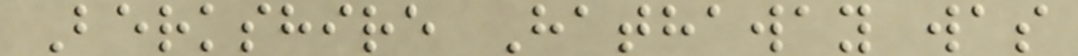Berkshire Hathaway was
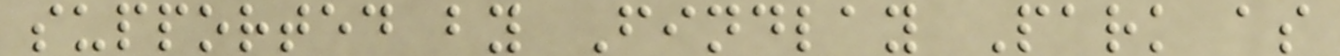supported by Findlay Park as
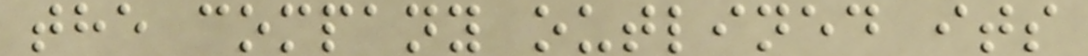the company outlined its
